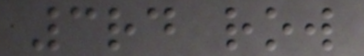3rd row
